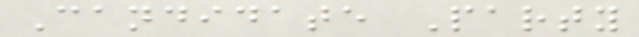Candidate Party
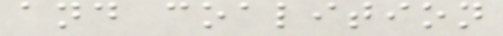and coalition
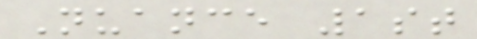Nuance 1st
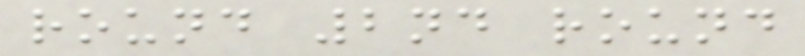round 2nd round
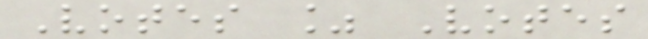Votes % Votes
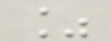%
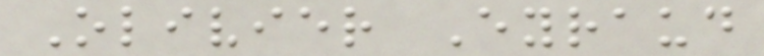Olivier Eyraud
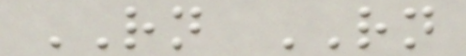RN RN
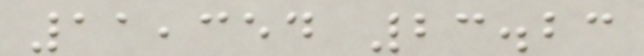11,354 23.23
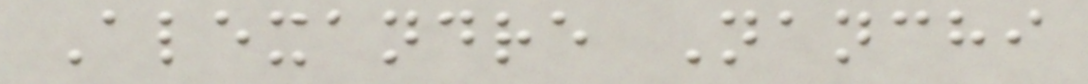Alexandre Nanchi
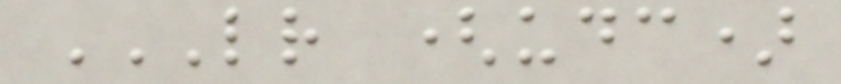LR (UDC)
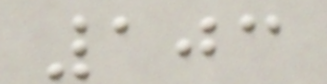103
